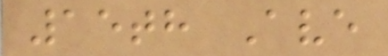15th Ave
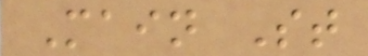Main St
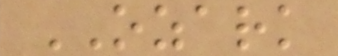OZARK
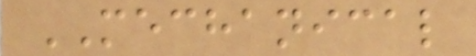MECHANICAL
